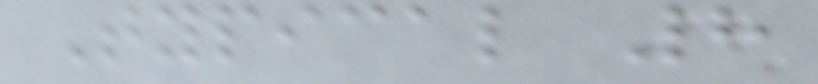Typical 8
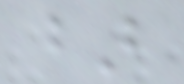bar
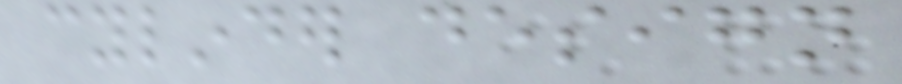cylinder design
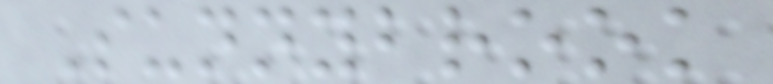Sunnybrook
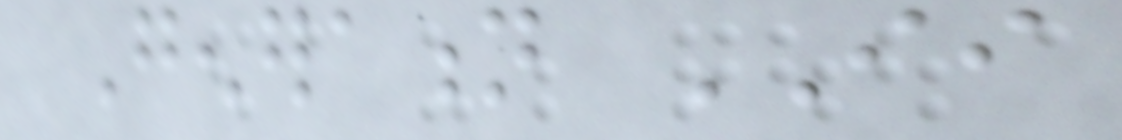Generation II
